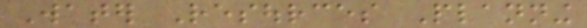Water Resources Planning
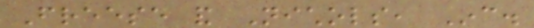Freese and Nichols, Inc.
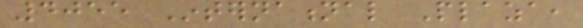4055 International Plaza,
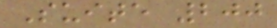Suite 200
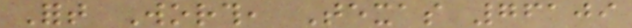Fort Worth, Texas 76109
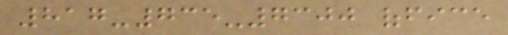817-735-7300 office
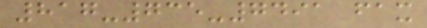817-735-7491 fax
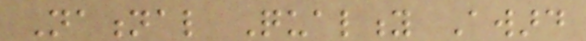National Quality Award
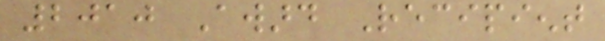2010 Award Recipient
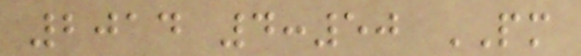2014 4:50 PM
